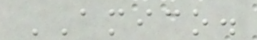AMICO.
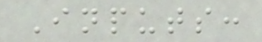Inputs:
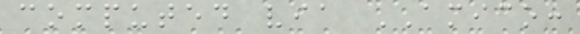computed via AMICO:
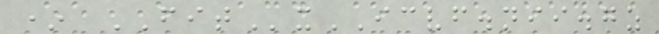* FITxICVF.nii.gz
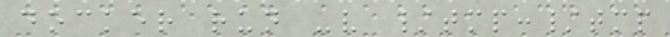docker run -v /tmp:/tmp
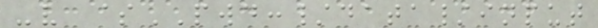-v $PWD:/data/input
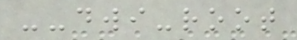--dwi-root
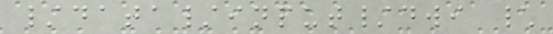/data/input/dwi \
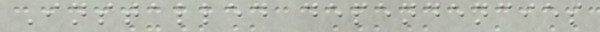Installed dependencies
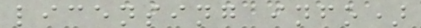licensing info)
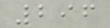296
